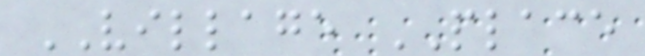VILLAGE PLACE
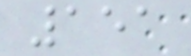151
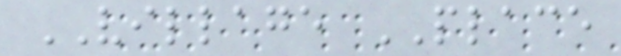VILLAGE PLACE
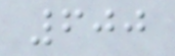600
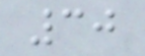30
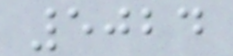5024
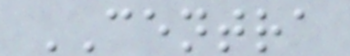CENTRA
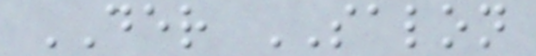DER SALON
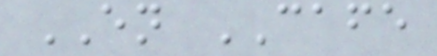EN CAFE
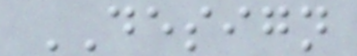DESIGN
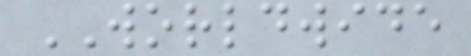WORLDWIDE
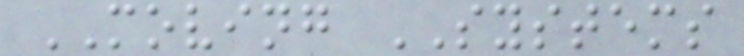MOVING SYSTEMS
